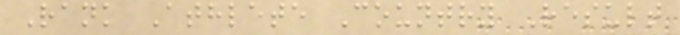Rank Athlete Country Result
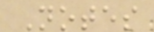Notes
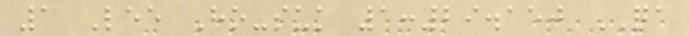1 Lee Ho-suk 1:29.150 QA
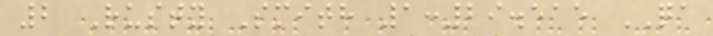2 Rusty Smith 1:29.515 QA
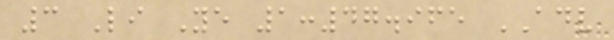3 Li Ye 1:47.965 ADV
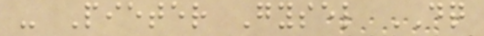- Pieter Gysel DQ
